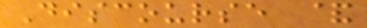Discourse &
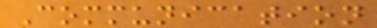Communication
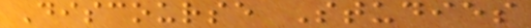Discourse Studies
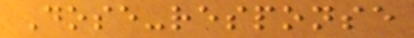Dose-response
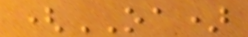(OA)
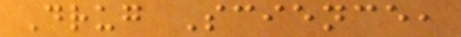Drug Science,
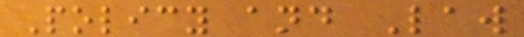Policy and Law
